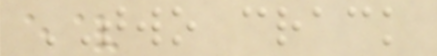TWO crack
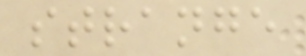strange
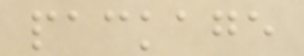package
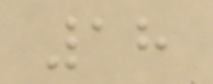18
